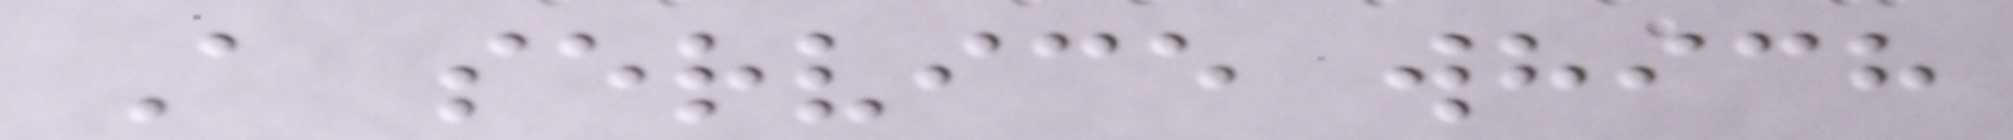A service which
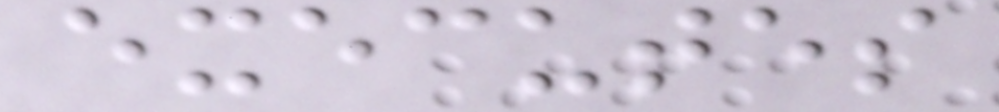executes
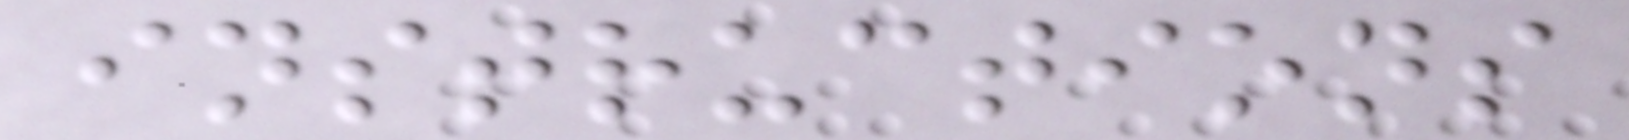instructions
